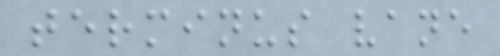terminus vane
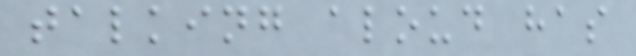talking aloud has
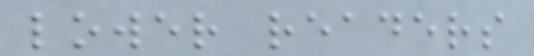lower readers
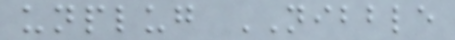unplug NIBBLE
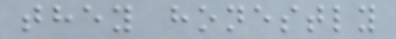they honestly
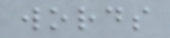words
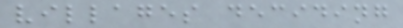villages deciding
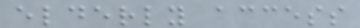elderly access
